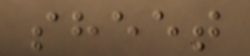sheet
